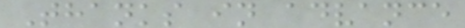Thanks in advance
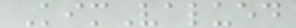KimValued
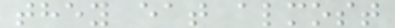they eat almost
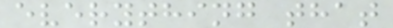everything that
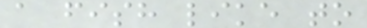a fish like to
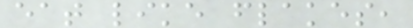eat like flakes,
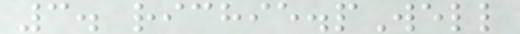3. richie.pWell
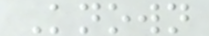Known
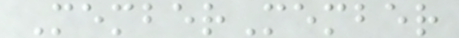MemberMember
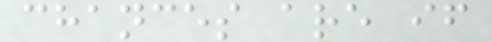chances are if
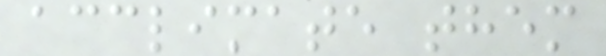acclimate them
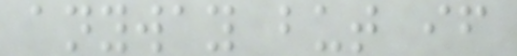anyway but if
